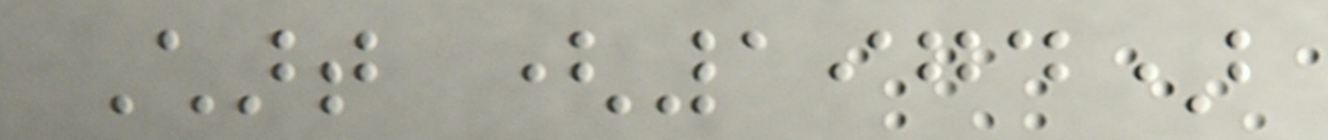Chart (1974)
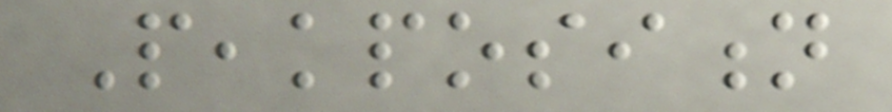Peakposition
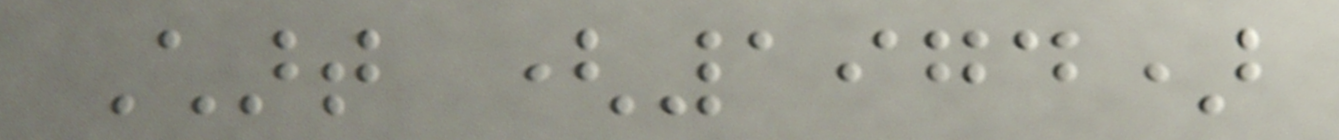Chart (1974)
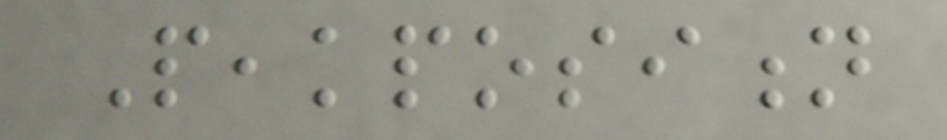Peakposition
